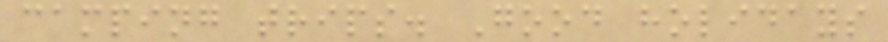camping trips. Good holidays
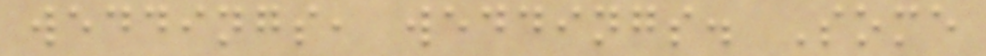weddings, weddings. Some
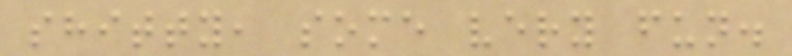shitty, some very fun.
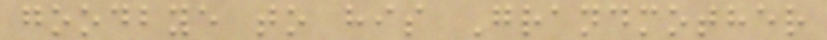goodbye to his Grandmother
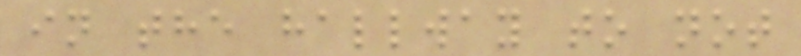in the hallway to not
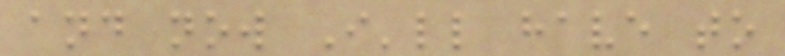and now I'll have to
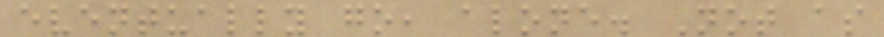eventually go, alone. Not as
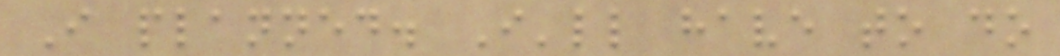I planned. I'll have to do
